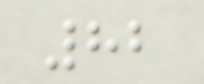82
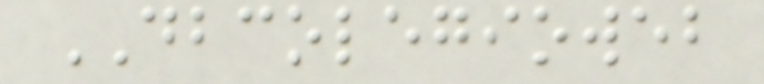DBCOLEGIOWEB
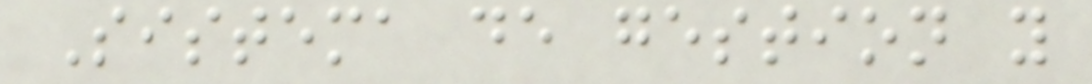Sistema de gestion y
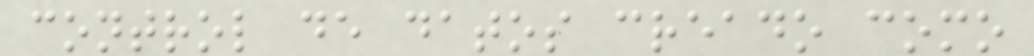control de datos creado como
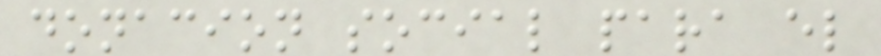donacion social para el
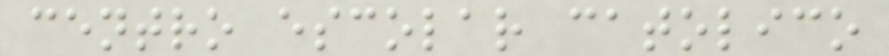centro escolar catolico
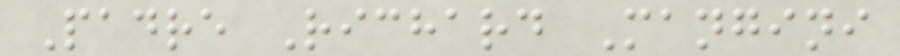Padre Richard Mangini
